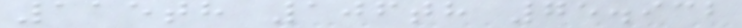115th 106th 75.932
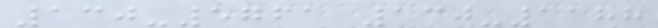130-5761 130-1188
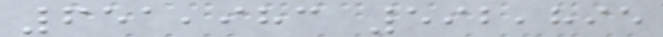651,983 592,895
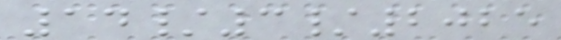14/3/2025
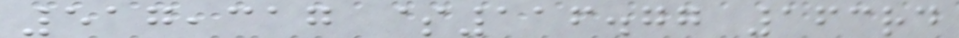517,317 $116.77 163rd
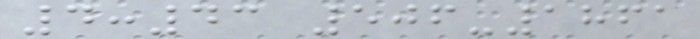4:43 506-1861
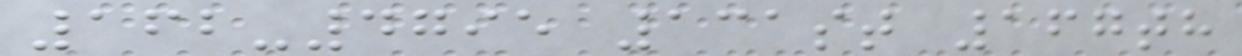162-4795 131st 167th
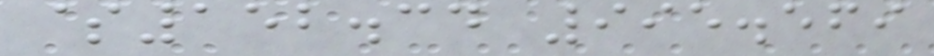$152.34 995.569
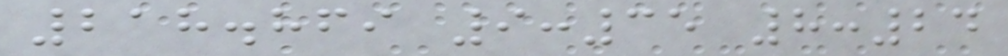218.869 9:35 8:24
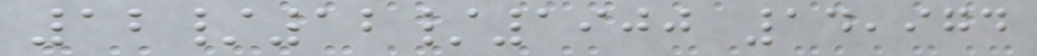12/12/1900 14,974
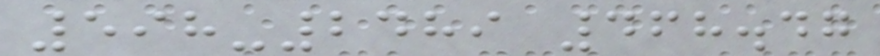598-2489 468.47
